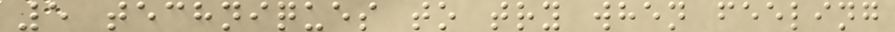5 techniques to try when feeling
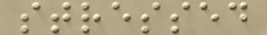stressed
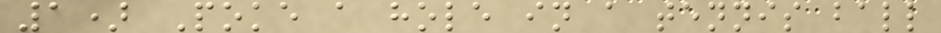1) Poke a hole in a tennis ball
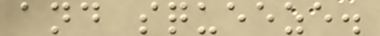and squeeze.
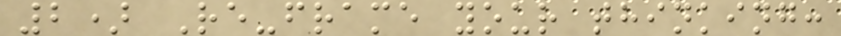2) Re-frame your thinking:
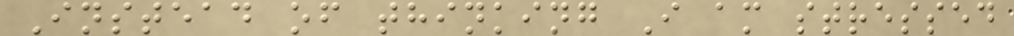Instead of thinking I am stressed
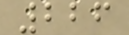226
